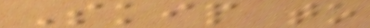Skip to
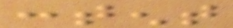content
